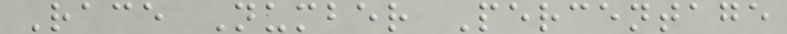Race Number Percentage
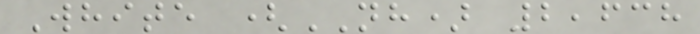White (NH) 2,638
